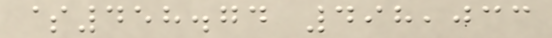$458.74 498,033
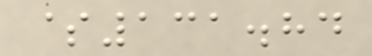$131.84
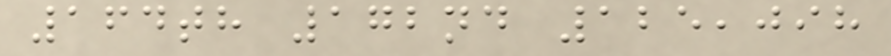164th 172nd 125,098
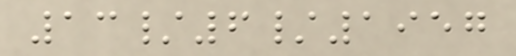13/6/1957
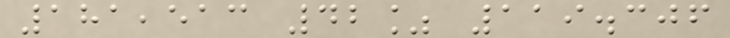181,513 42% 119.306
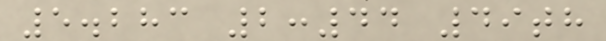5.283 2:44 49th
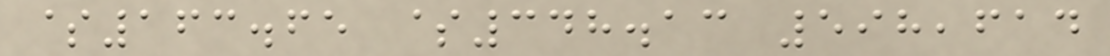$163.65 $348.13 598,614
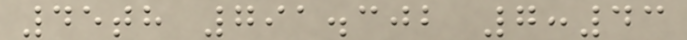45th 791.302 7:43
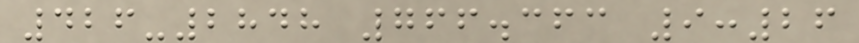426-2848 766.363 9:26
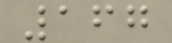167
